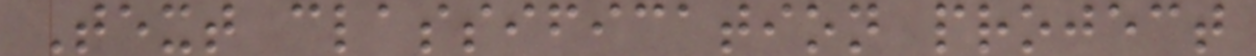Text classification project
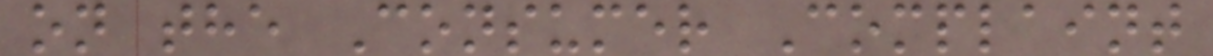on the Consumer Complaint
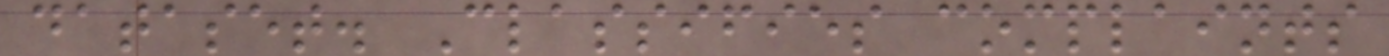dataset. Classifies complaints
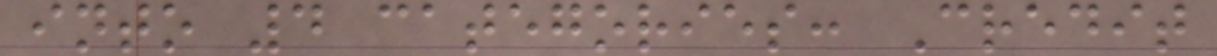into 4 categories: Credit
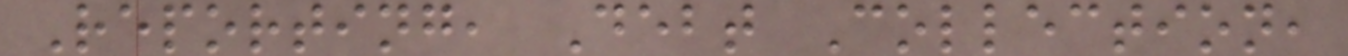Reporting, Debt Collection,
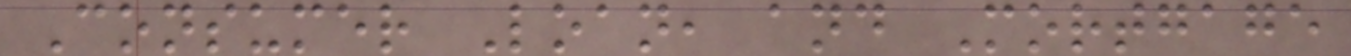Consumer Loan, and Mortgage
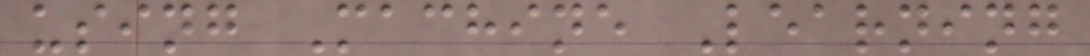using Machine Learning
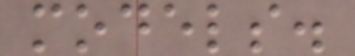models.
